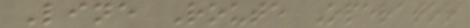Line Route Operator
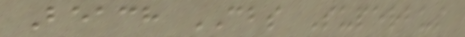Beach CBS Superbus
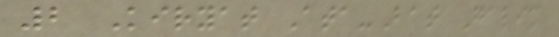2 Kiryat Ata-Bat Galim
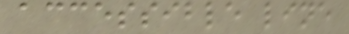accessible line
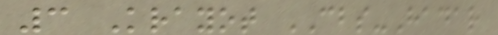3 Krayot CBS-Hadar
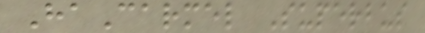HaCarmel Superbus
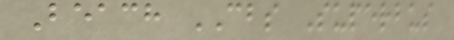Beach CBS Superbus
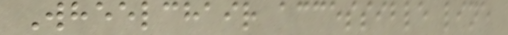Wheelchair accessible line
